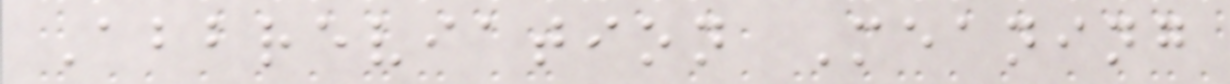Abbreviation Meaning
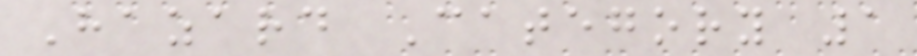Hazard Category 1
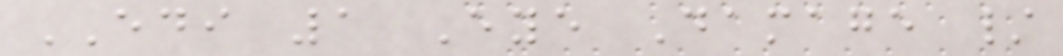EDI 1 Eye Damage /
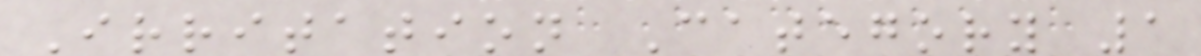Irritation Category 1
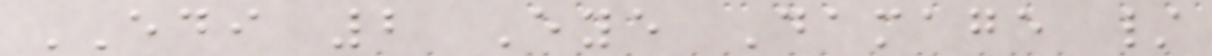EDI 2 Eye Damage /
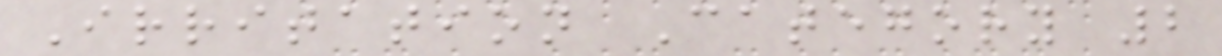Irritation Category 2
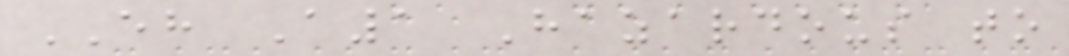EH A1 Hazardous to
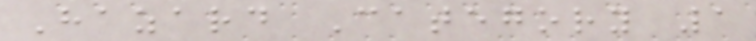Hazard Category 1
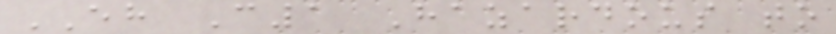EH C1 Hazardous to
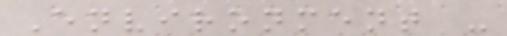Environment -
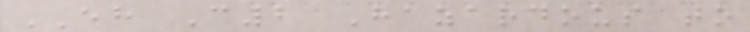EH C2 Hazardous to
